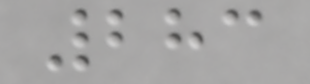283
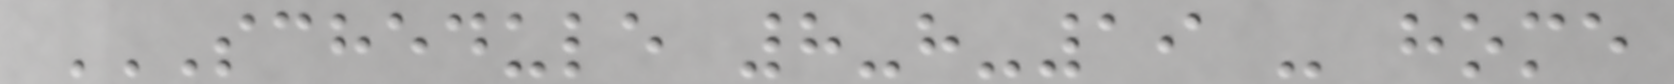SCHEDULE 8-H-19 - HOME
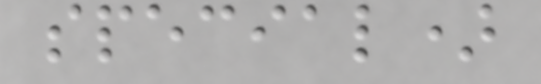special)
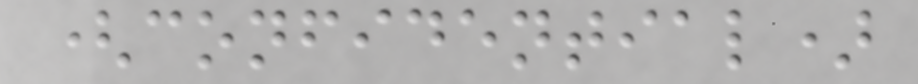(confidential)
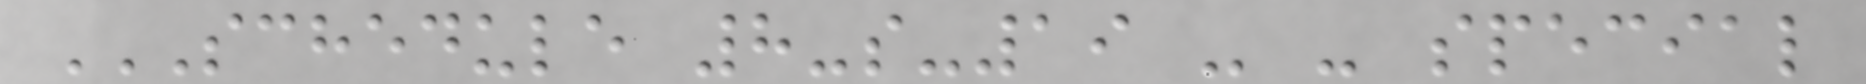SCHEDULE 8-S-19 - - SPECIAL
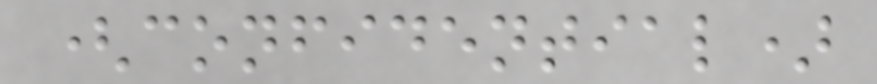(confidential)
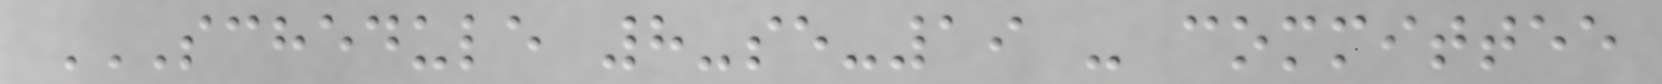SCHEDULE 8-SE-19 - COMMITTEE
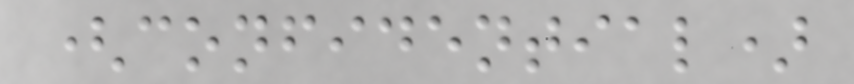(confidential)
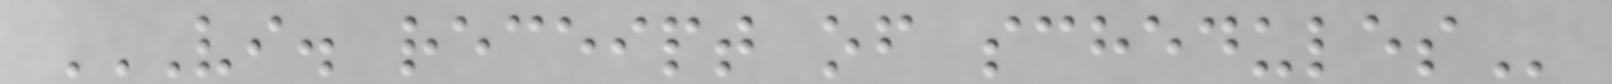VI. RECEIPT OF SCHEDULES
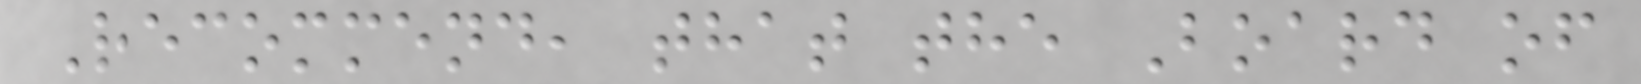Recommend, that the Board of
